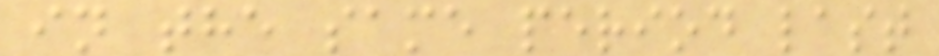in the same period last
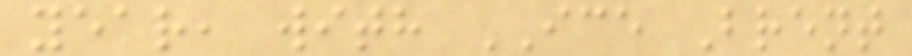year, with ICE Brent
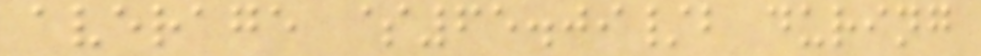average $65.09/b during
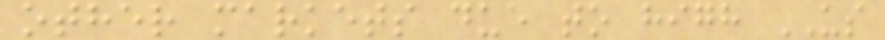other markets due to high US
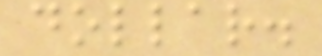dollar.
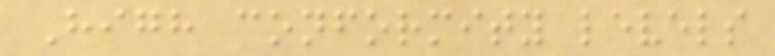High conformity levels
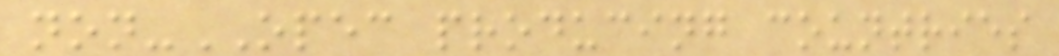non-OPEC producing countries
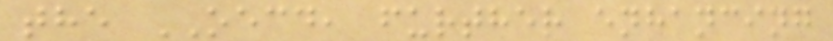the OECD, further enhancing
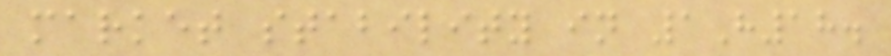market stability in 1H18.
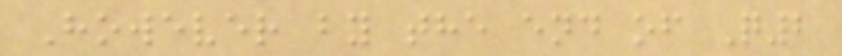However by the end of Q2
